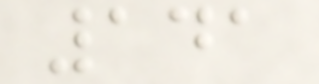141
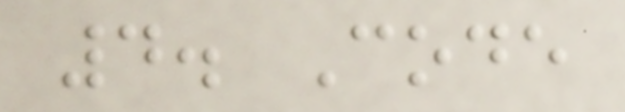4. Code
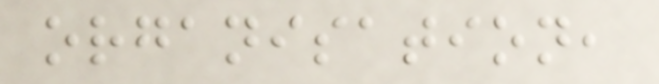organisation,
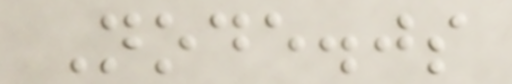Node.js
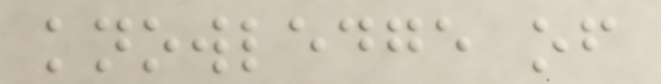knowledge of
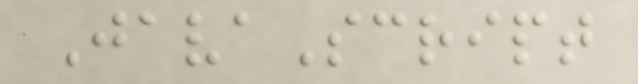JavaScript
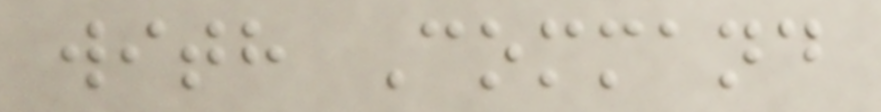with Command
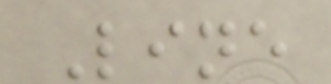Line
